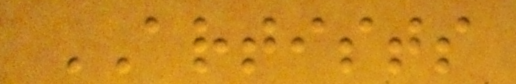ARTISTS
